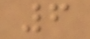6
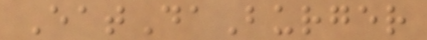EatDaBurger
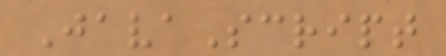JavaScript
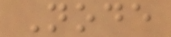Node
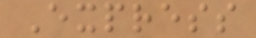Express
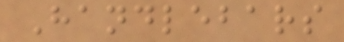Handlebars
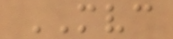MVC
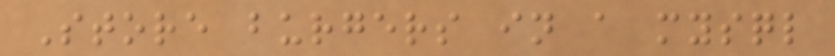Store burgers in a mysql
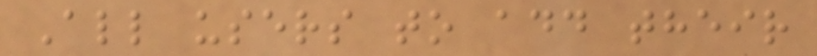All users to add their
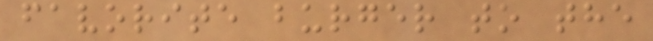favorite burger to the
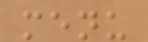menu
